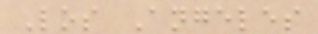Los Angeles
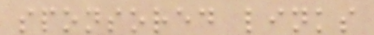sponsored links
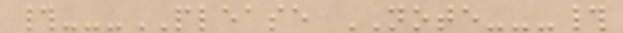#---PLEASE NOTE---#
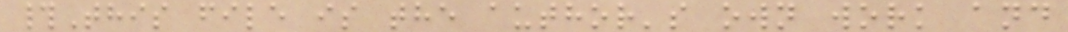#This file is the author's own work and
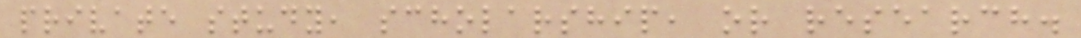private study, scholarship, or research.
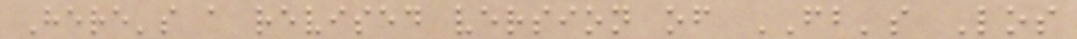Here's a revised version of FB's Los
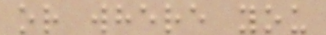or where you
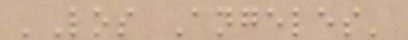'Los Angeles'
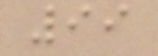99
